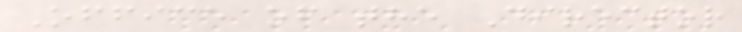Office of the Director
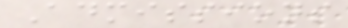Admissions
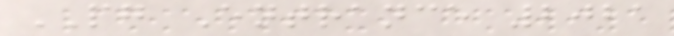PG Entrance 2021
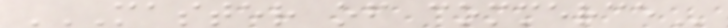MASTER OF COMMERCE
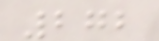272
